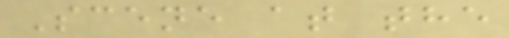Scene at the
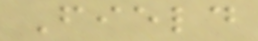Field
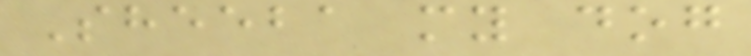Sheeba my dog
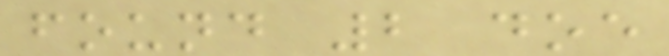found 2 doe
